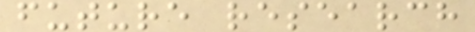future research
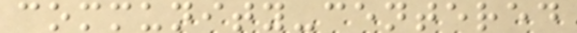community-centered
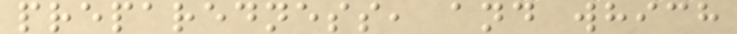preparedness, and which
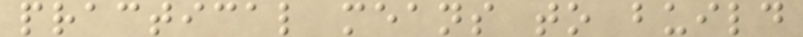practical means to build
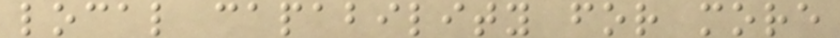local capability for more
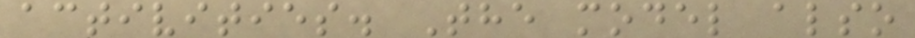activities. The model also
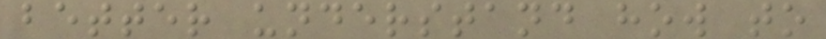better understand how to
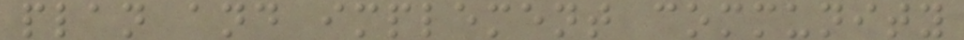plan and implement community
